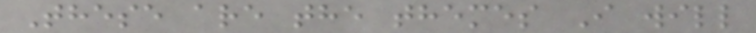These are the themes I will
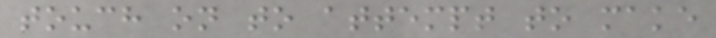touch on to attempt to make
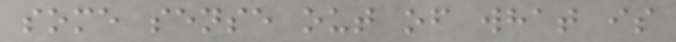some sense out of what is
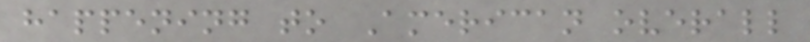happening to American overall
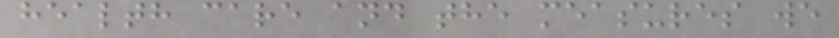health care and the measures we
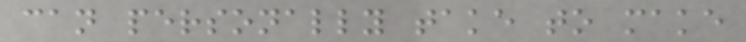can personally take to make
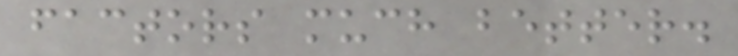factors much better.
